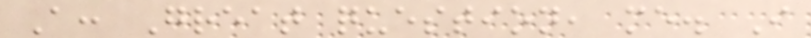A: Great question, me. I
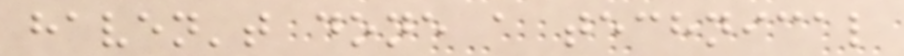haven't done a technical
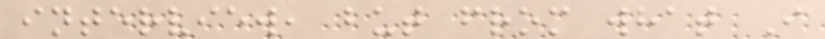interview, but from what I
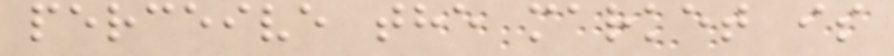perceive the market is
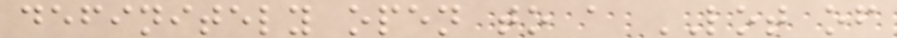definitely open to a LOT of
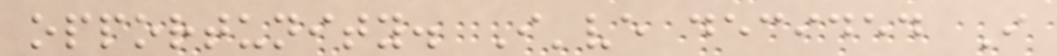opportunity. I've decided I
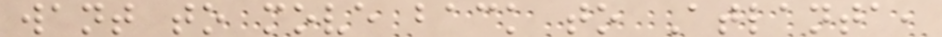want to move back to Atlanta,
